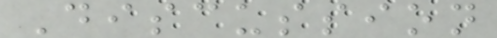Discussion
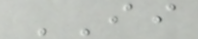II
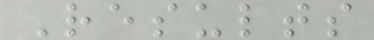Results
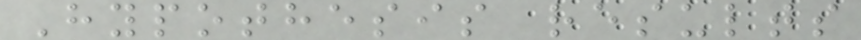Hypothesis results
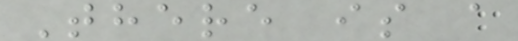There is a
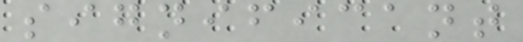significant
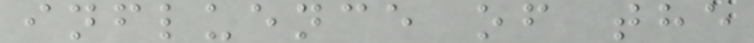influence of the
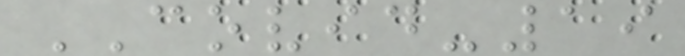COVID-19
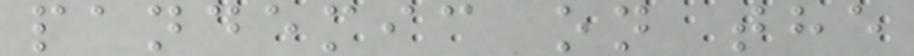pandemic on the
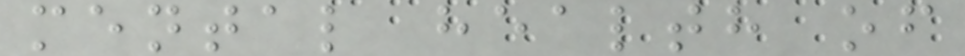mental health of
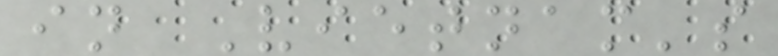in Vietnam's
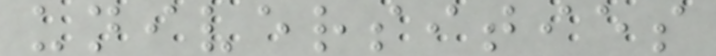universities
